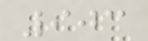903
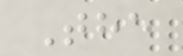The
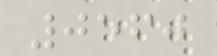0560
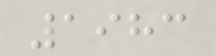1983
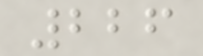226
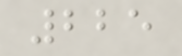225
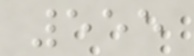555
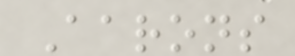Aarons
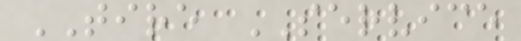TIRE SERVICE
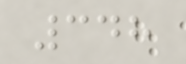348
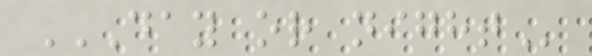DAY OR NIGHT
